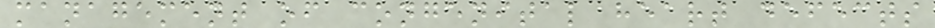management of congenital heart defects
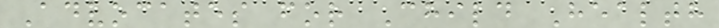Advocates for Child Health
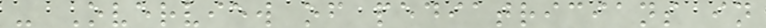- Overview of pediatricians in
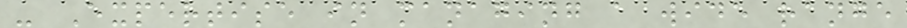- Expertise in managing a wide range
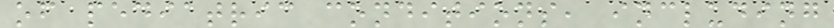of pediatric conditions, including
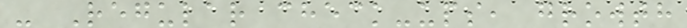- Regular check-ups, growth
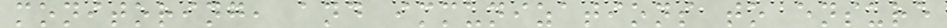monitoring, and immunizations to ensure
